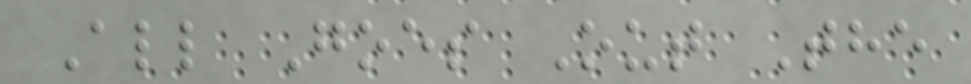All Goes Out The
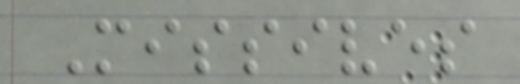Missives
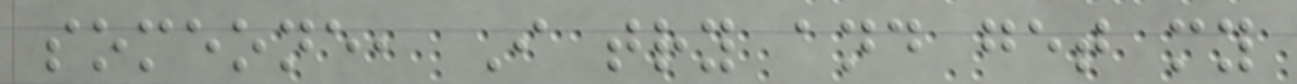someone, I try and get my
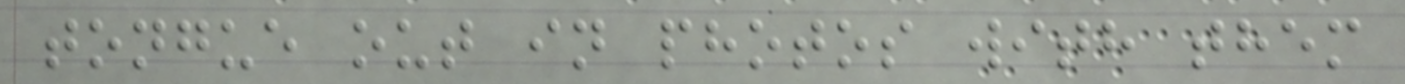tongue out in photos with them
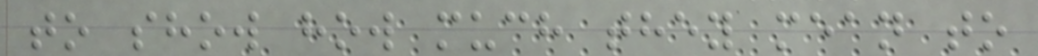to show how much they mean to
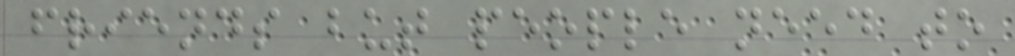friends but people need to
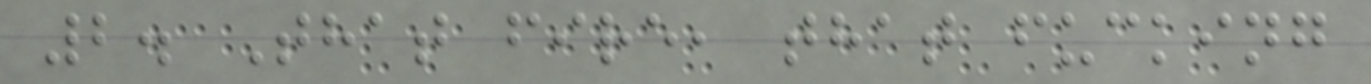2. That fire, that fucking
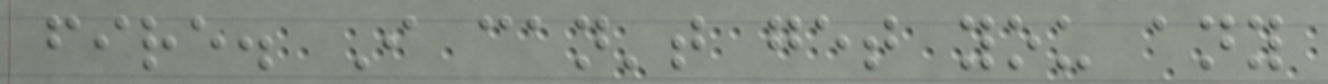fire. I can't get you any
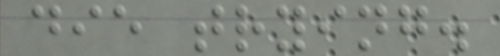die trying.
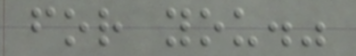for you."
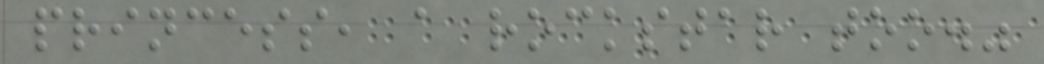princess, a rockstar too."
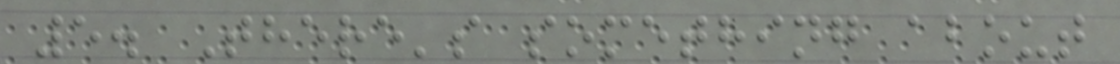5. There's something about
